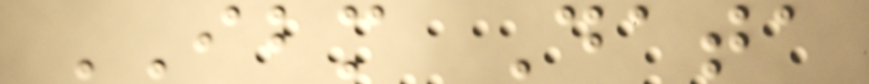IBM Data
